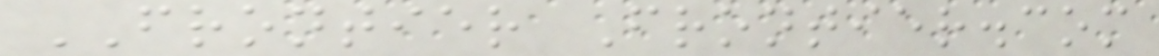FRONTIER Frontier.com
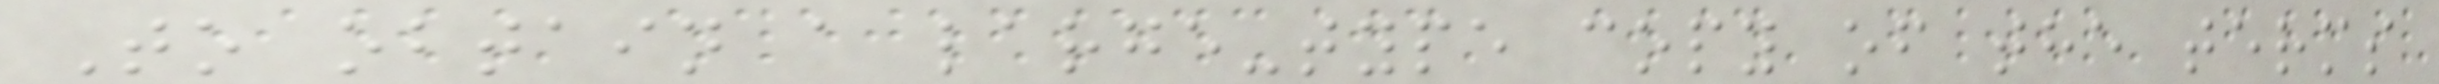To obtain a large-type copy of the terms
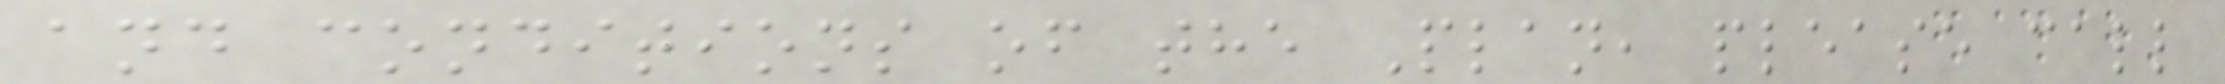and conditions of the Plan, please call
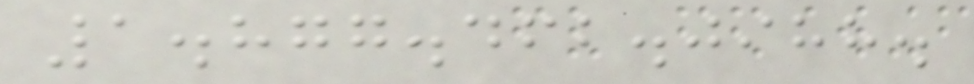1.877.462.0988.
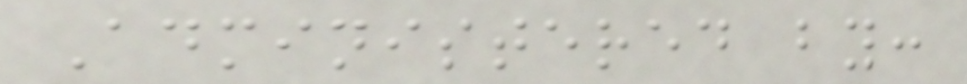Administered by:
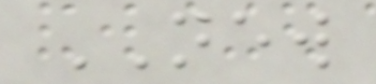NEW
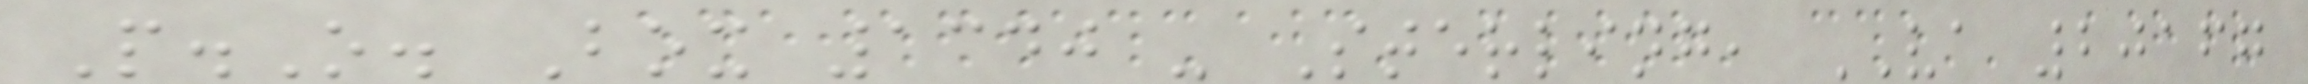P.O. Box 1340 - Sterling, VA 20167
